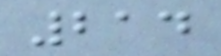214
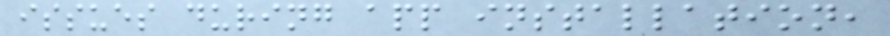issues during app installation,
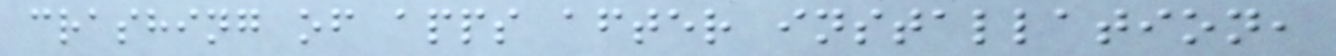crashing of apps after installation,
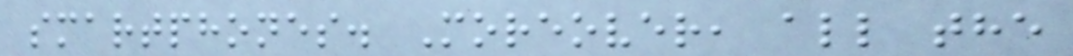smartphones. Moreover, all the
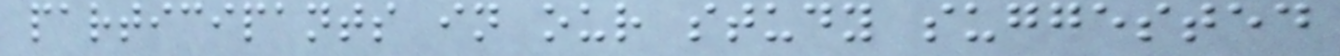participants in our study suggested
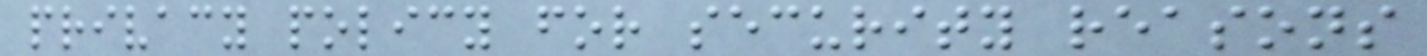privacy policy for security reasons
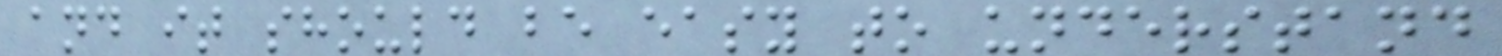and it should be easy to understand
